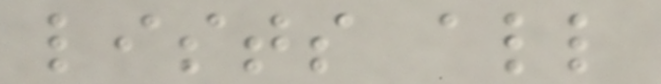lists all
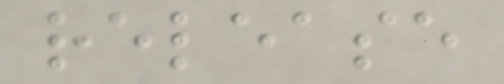release
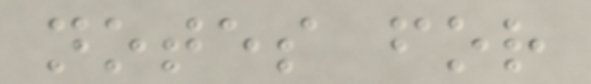notes for
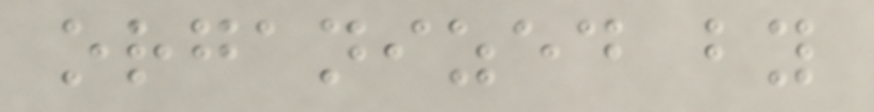organized by
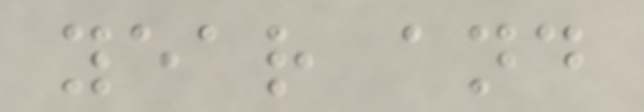year and
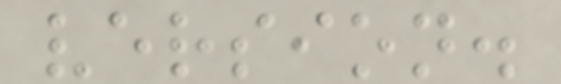version.
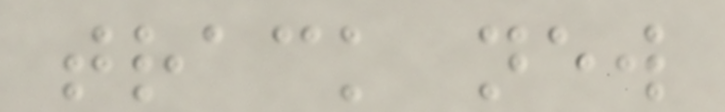track new
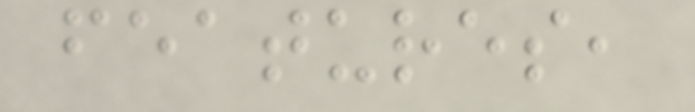features,
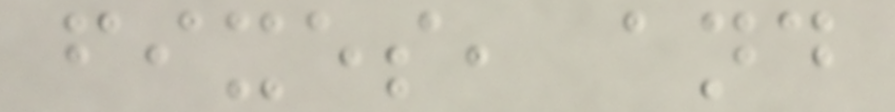fixes, and
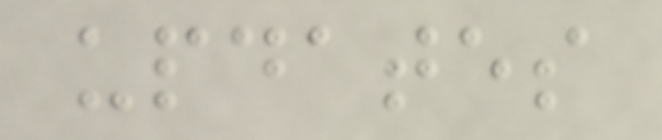updates
